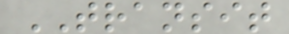TRANSIT
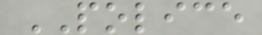POLICE
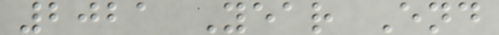2021 Year End
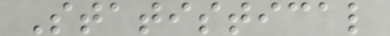Statistical
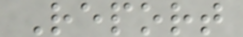Report
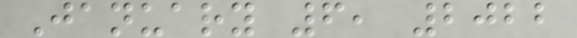January 6, 2022
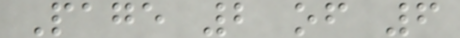Page 2 of 6
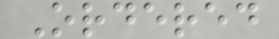Ordered
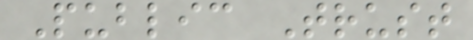Public Trust
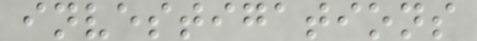investigations
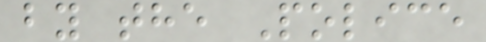by the Police
